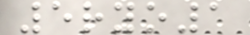5ryo1
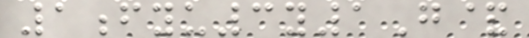1fyu3y1G&
